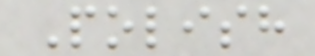Polish
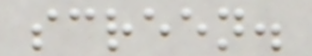screen.
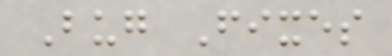Bug Fixes
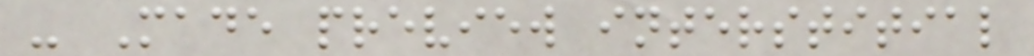- Made preview interstitial
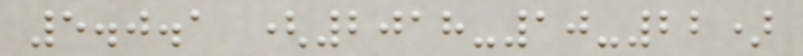5.0.1 (2018-10-22)
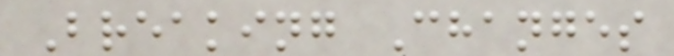Breaking Changes
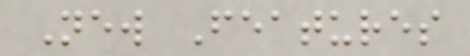New Features
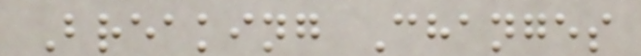Breaking Changes
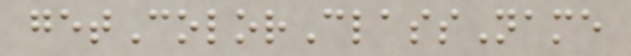getColorClassName
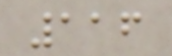116
